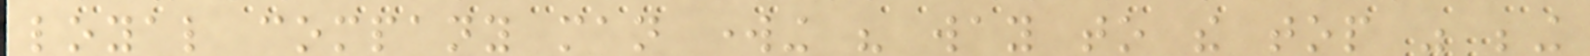loyal company man working his way to the top was being
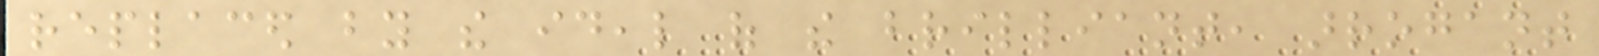replaced by the ideal of the brilliant, arrogant
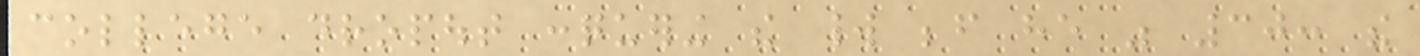college dropout conquering the world before he was 30: the
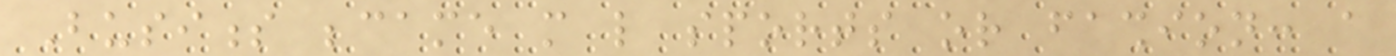Business became more like sports or fashion: a
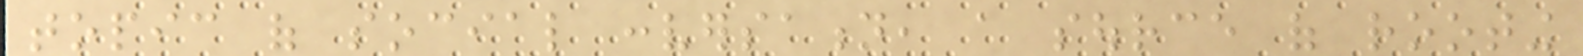topic of social conversation, a source of rooting
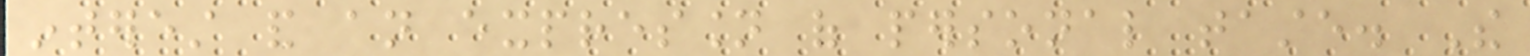interest and an expression of personal taste. The
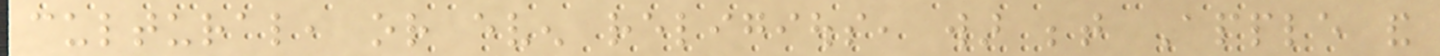cultural, or even religious, war between Apple and
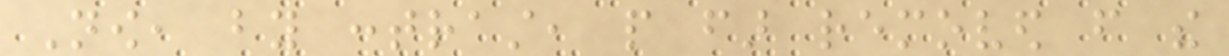Now, by contrast, people far removed from the
